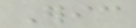Eric
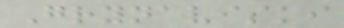Grynaviski
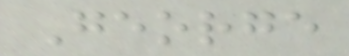George
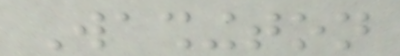Washington
